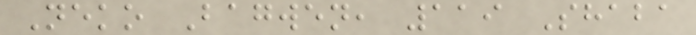Neko Bagwen, 119 Shaba
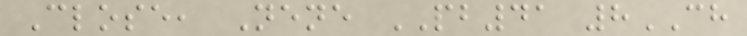Close, Nene PB41 8CH
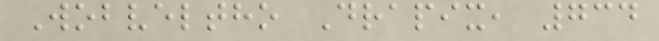Wobveltho Drapix, 734
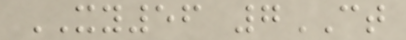XY56 7CT
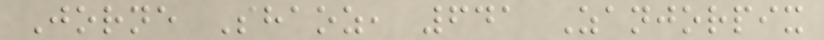Jorne Shaoz, 641 Zanjorpix
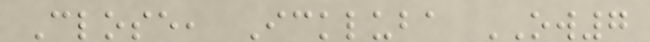Close, Ickluba OW7
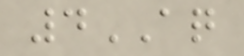4AQ
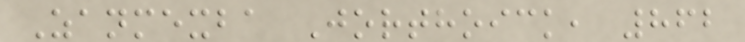Zanmexba Jorthoick, 862
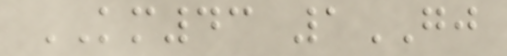KM43 1GJ
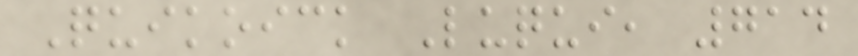Quikoick Luqui, 714
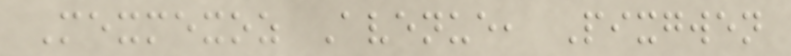Mexmexoz Avenue, Pixgwen
